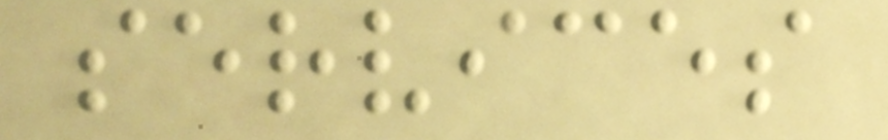services
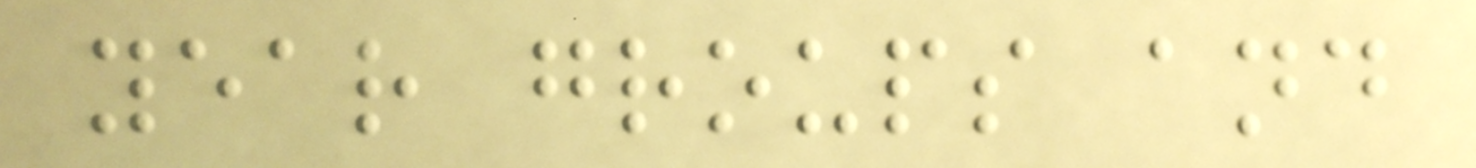year groups and
